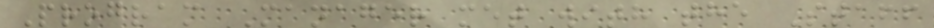Program Manager met with the Staff
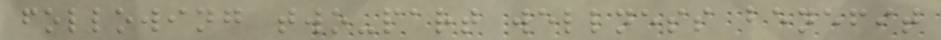following two-part wellness benefit
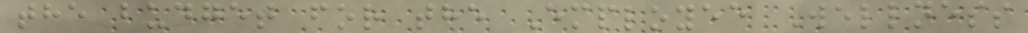the budget for the Employee Wellness
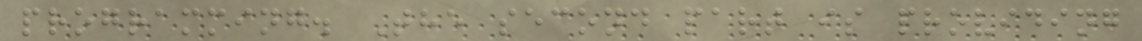programming. The second part is providing
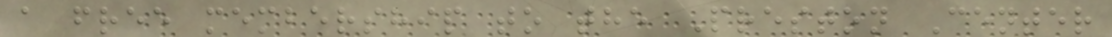a free membership to the Preston Center
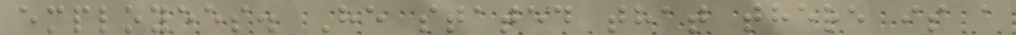employees. He stated that there is a
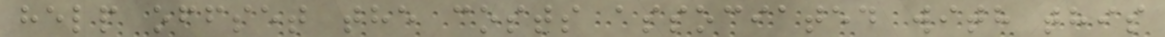help offset the costs associated with this
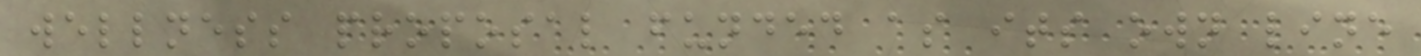wellness proposal funded as its own line
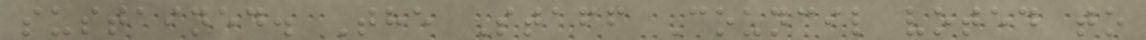sustained. The Staff Council voted to
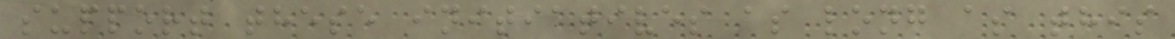support these initiatives as long as this
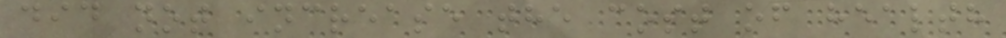did not increase the cost of health
